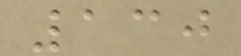130
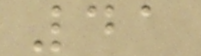41
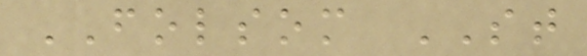FOLSOM ST
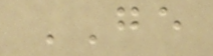GE
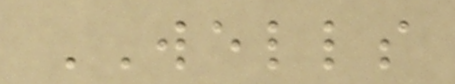WELLS
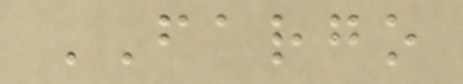FARGO
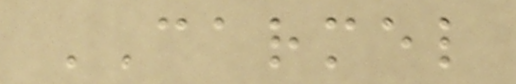CARMEL
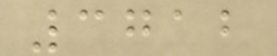3712
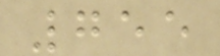755
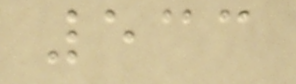533
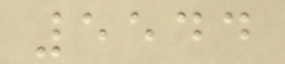5544
